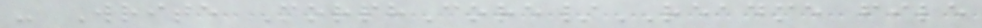- Write MorphCore/README file
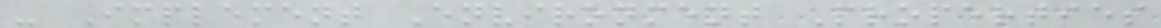- Implement Environment Properties
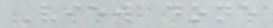View done
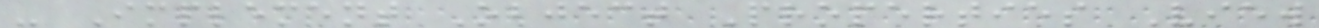- Implement Object Properties View
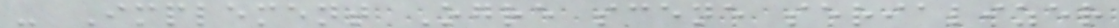- Implement Ogre scene serializer
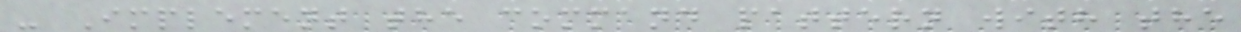- Implement the command pattern with the
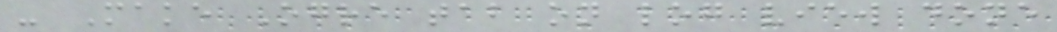- Make Ogre tab on log view done
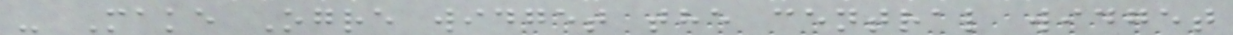- Make Ogre widget the central widget
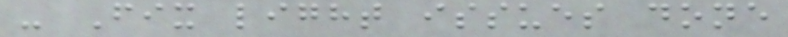- Fix light issues done
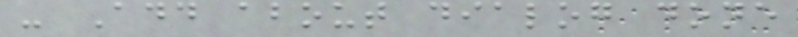- Add about dialog done
